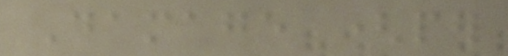Damage (per
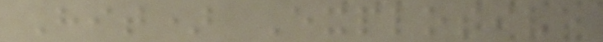Hit) Explosive
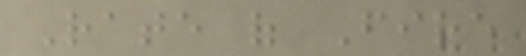Rate of Fire
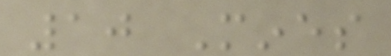10 Mines
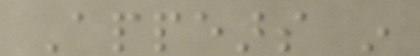Appears in
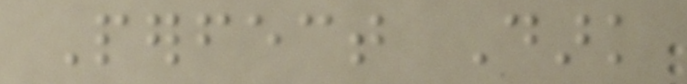Perfect Dark
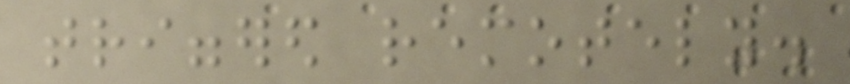triggered remotely.
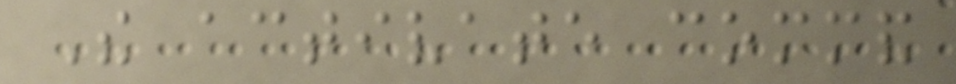The activate command
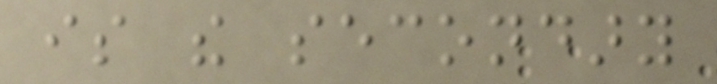is the secondary
